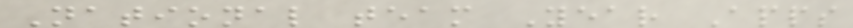National team Year Apps
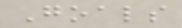Goals
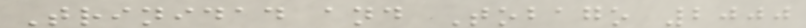Trinidad and Tobago 2000
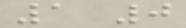1 0
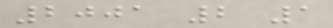2001 2 1
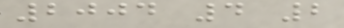2004 4 2
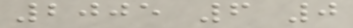2005 6 0
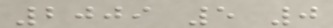2009 5 0
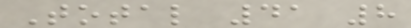Total 41 8
